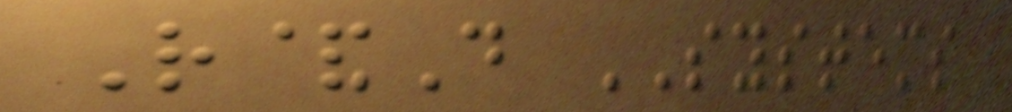R&D SYSTEMS
